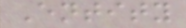Entity
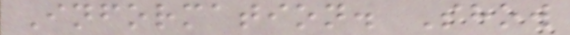Information. Show
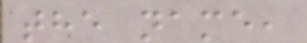the name,
